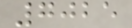7025
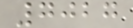7027
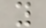y
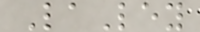LaLey
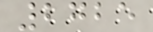2725
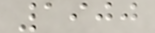1900
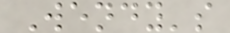Wendy's
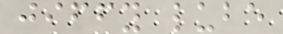jiffy lube
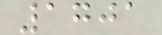1701
